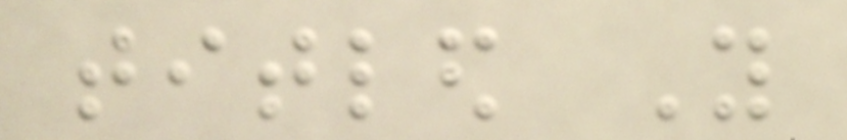titled You
